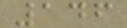146
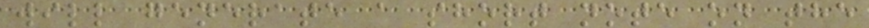will generate a short note on the
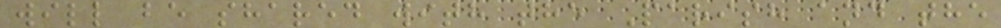will be shared with the Parish and the
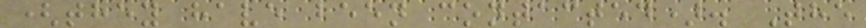(they have been contacted). The
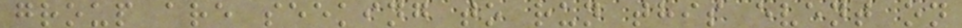group are seeking to run this event on
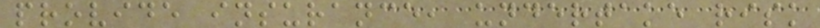provide insurance, undertake risk
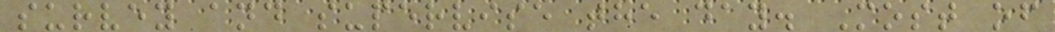survey and supervise the day. Most of
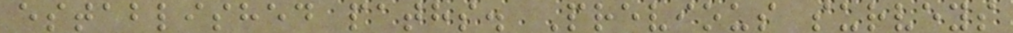established paths. Previous surveys
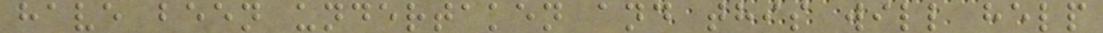have been undertaken and this will help
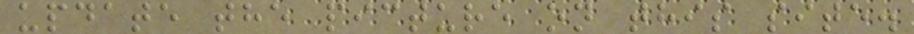update the picture on this site.
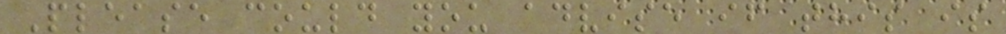Please could you advise if this is
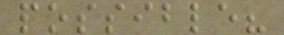possible?
